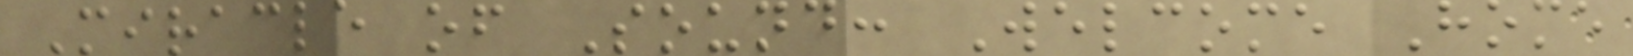Miracle of Sound: Welcome Home
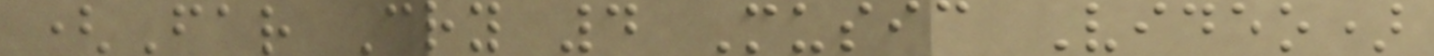(Far Cry 4 Music Video)
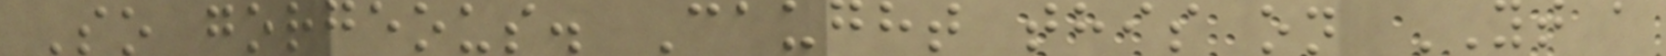So gorgeous. Caught this on YT a
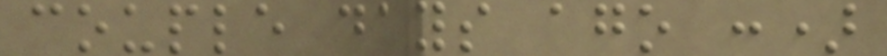couple days ago :)
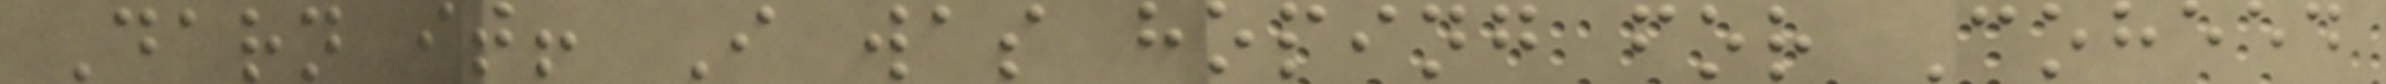Darn it! I was hoping for Coheed
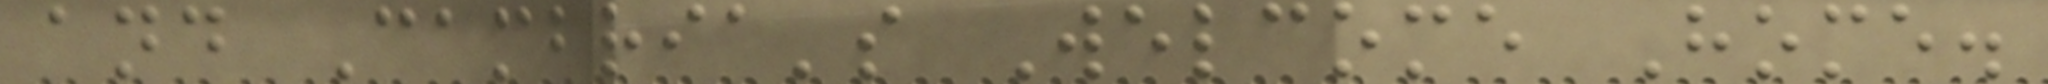and Cambria's Welcome Home.
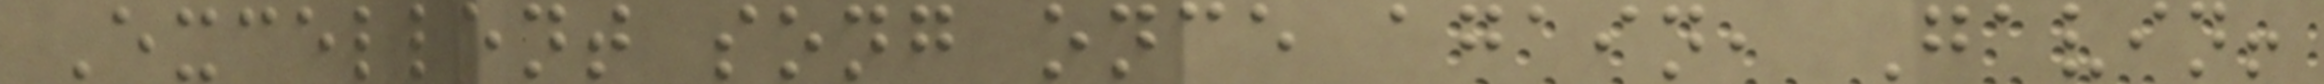Excellent song once again, Gavin!
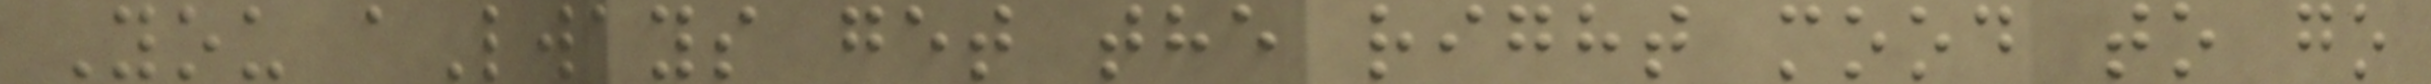You aLways get the right mood to go
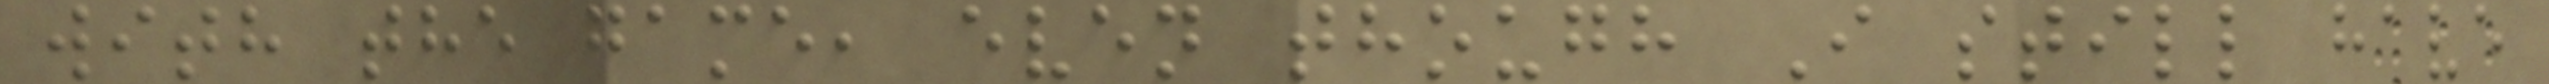with the game, even though I still have
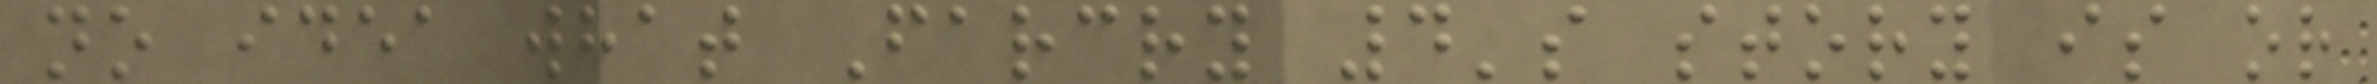no idea what Farcry 4's story is or
